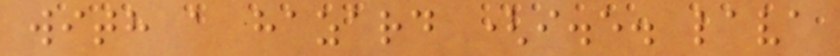with a hazard (i.e. lava
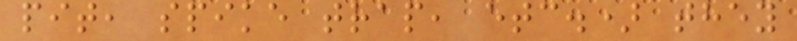pit, spike trap, etc.) they
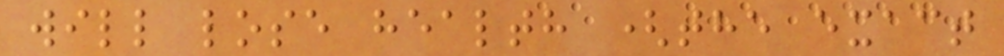will lose health (the exact
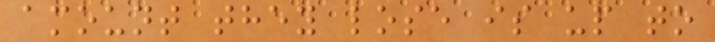amount they lose is up to
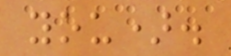you).
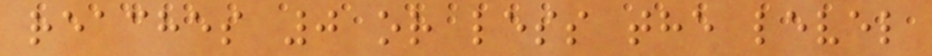reaches 0 or less the level
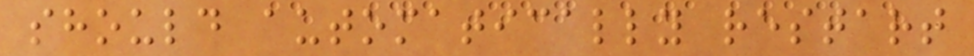should automatically restart
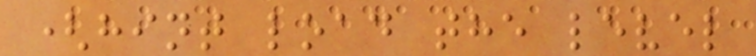(hint load the level
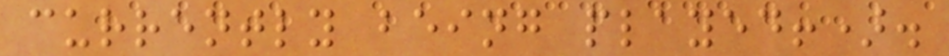currently being played!).
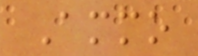Ammo
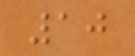10
